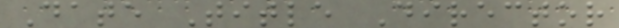Date Title Director
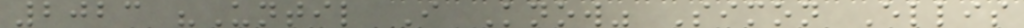2023 "Until I Know" Simon Ellis
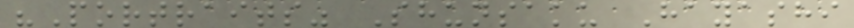"Portraits" Shunsaku Hayashi
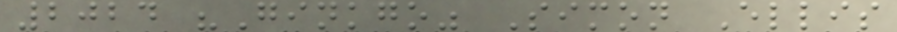2024 "Ginkgo" Simon Ellis
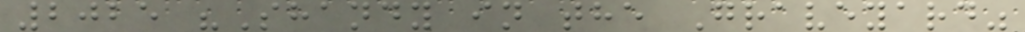2025 "Shandy in the Graveyard"
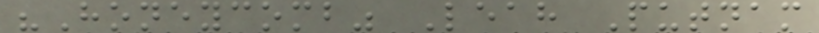"Honeycomb" Leah Putnam
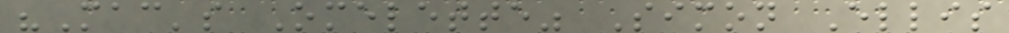"Mac's Omelette" Simon Ellis
